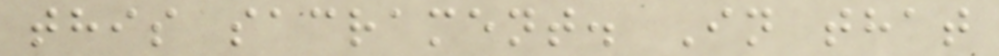this sacrament. In that
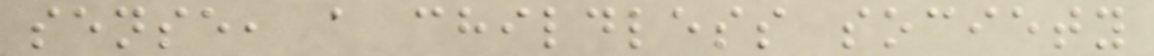sense, a childless society
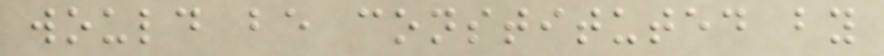would be constituted by
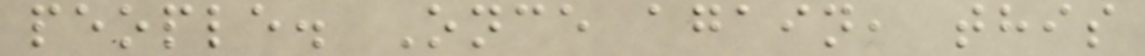people. Once again, this
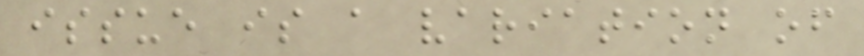issue is a variation of
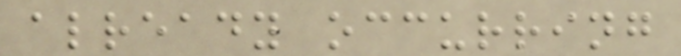already occurring
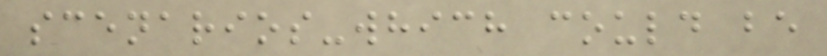scenarios-which could be
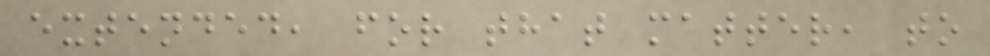extended, for that matter, to
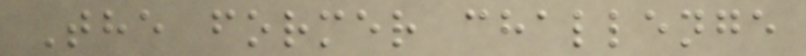The former challenge
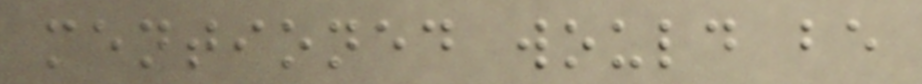mentioned would be
